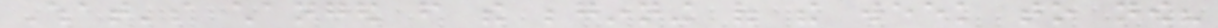What's changed from the beginning of the week to now?
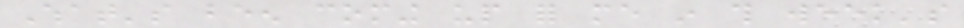What's been coming up for me in this week's
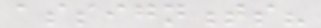assignments?
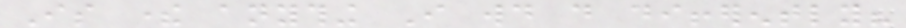Is there anything I would do differently?
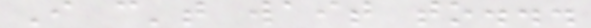I can't wait to...
